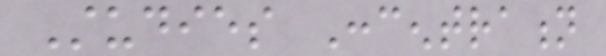Studies Concentration
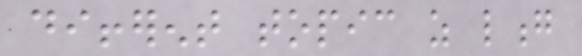different topic as long
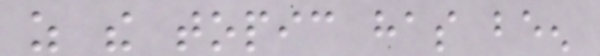as the topic has been
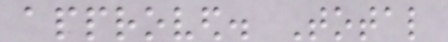approved. Total
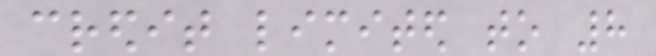credit limited to 8
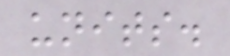units.
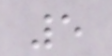5
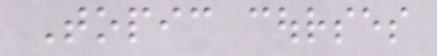Topic courses
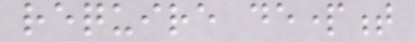require department
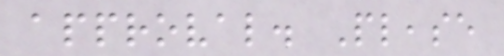approval. Please
